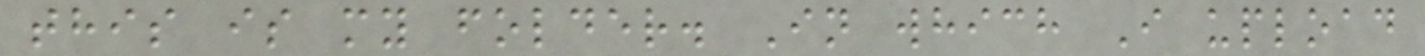this is my folder. In which I upload
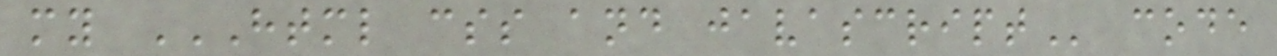my HTML CSS AND JAVASCRIPT code
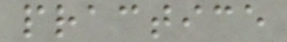practice
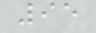95
